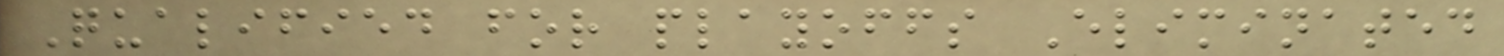Qualified for playoffs Eliminated
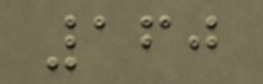160
